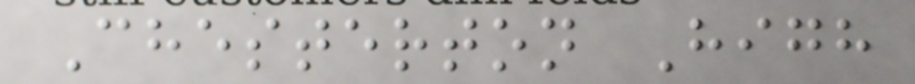Chesterton High
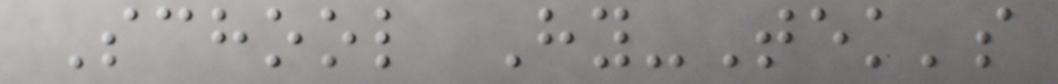School Hy-Tek's
